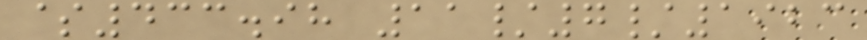$433.98 11/7/1923
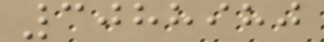3088980
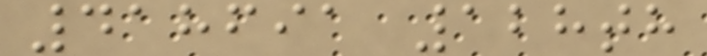418691 128th
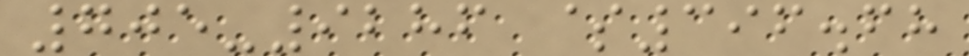705-9286 $396.68
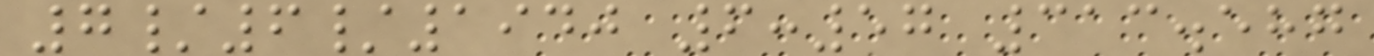7/6/1940 6:57 313.587
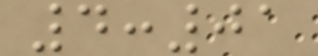4:01
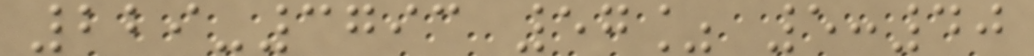229-3793 57% 5:40
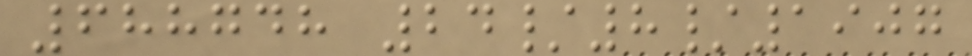688748 24/8/1907
